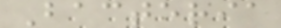Bacteria
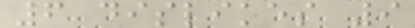6 dislikes 9
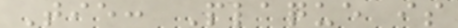Tie: Plaque is
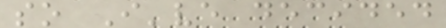so I've decided
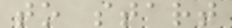to start
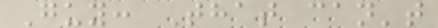Guy: That can't
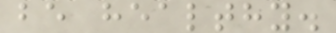be healthy.
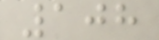108
